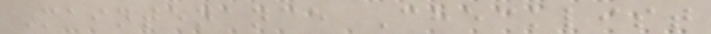Maintenance Checklist
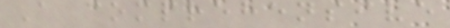A comprehensive
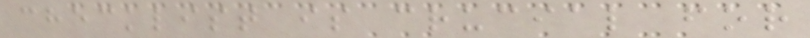checklist is crucial for
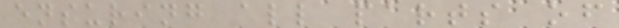ensuring all parts of
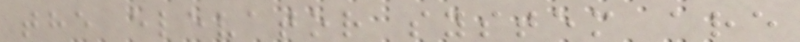the elevator system are
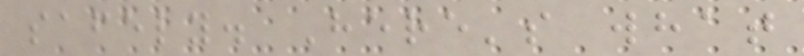safely. Here's what
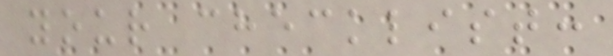your checklist:
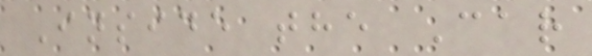Inside the Car
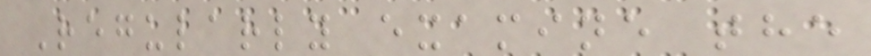Regularly examine the
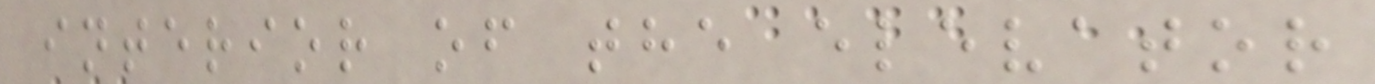interior of the elevator
